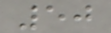50
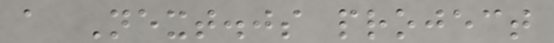a Next.js project
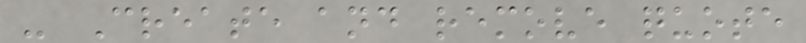- Create and remove quote
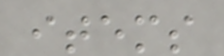items
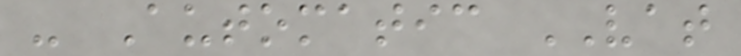- Automatic VAT
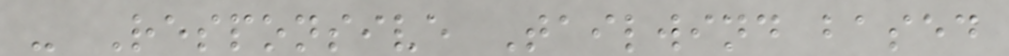- Responsive Tailwind based
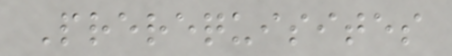Prerequisites
